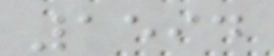1594
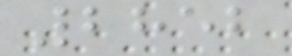2852
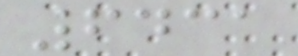6431
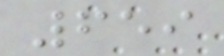659
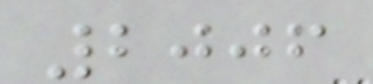2006
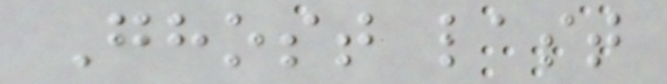Ghost last
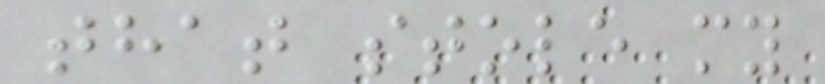that stole my
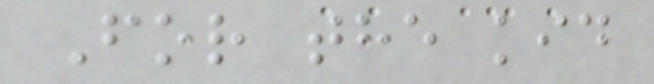For the kid
